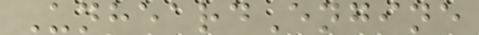UnheardEngine
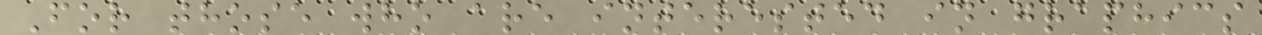For those who are interested in graphics
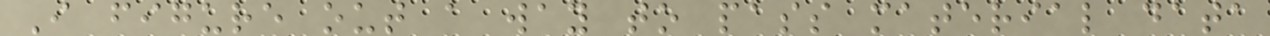I figure out a way to pass material data
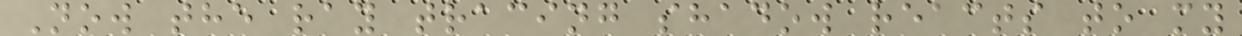Now the ray tracing shadow reacts to my
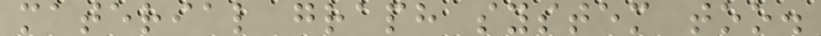material graph system too.
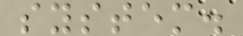system.
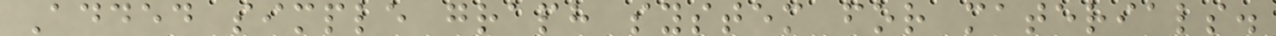Added simple graph system for materials.
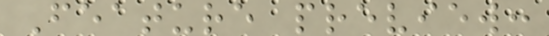Feature preview:
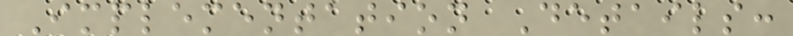Implementation Details:
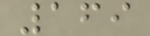169
